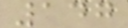147
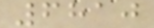6810
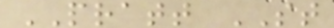PRATT ST
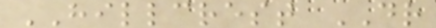HILLCREST DR
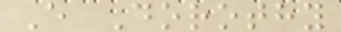E Dorothy
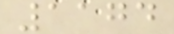1174
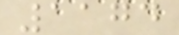1174
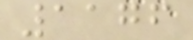1176
